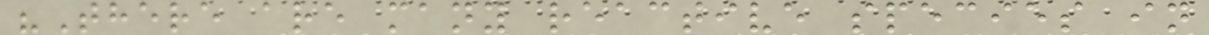"There are many reactive species in
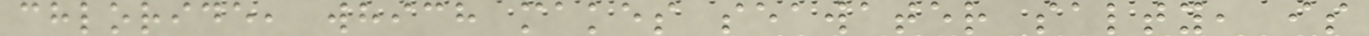chloride, which makes seawater salty, is
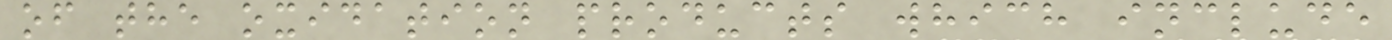of the oxidation products which include
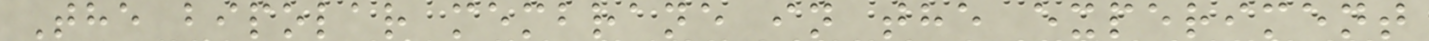The bipolar membrane in the experiment
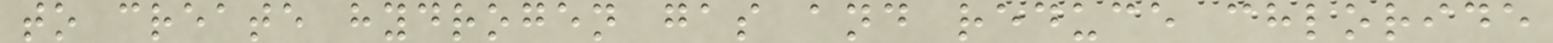to create hydrogen gas and reduce chloride
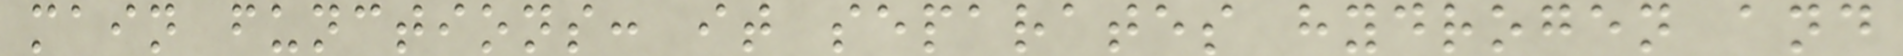main functions: it separates hydrogen and
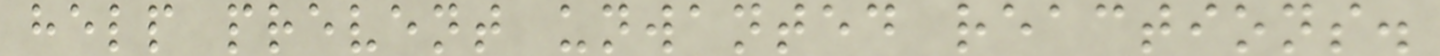help prevent unwanted reactions.
